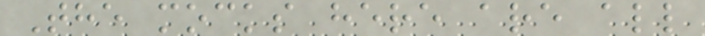The mocks here are all
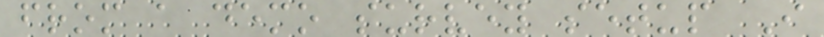from a demo survey setup I
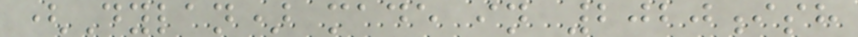(Dylan) made in 2020ish
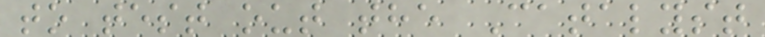to test out the Catalyst
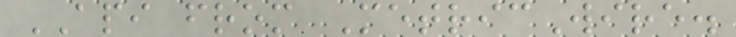API from MetricWire.
